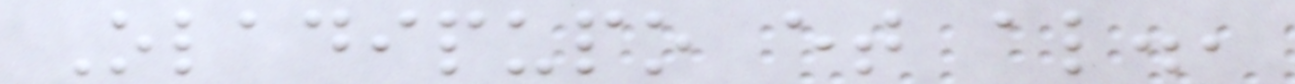Oladipupo et al.,
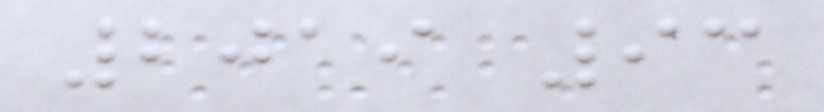2019 93
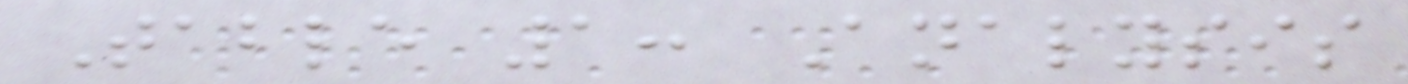Table 1: Analysis
